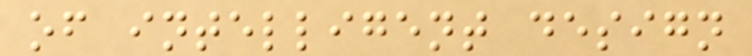of intelligent design
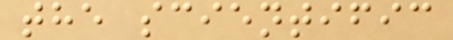the scientific
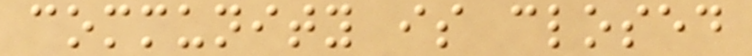community is closed
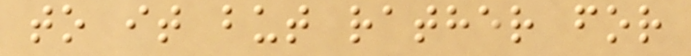to it but rather for
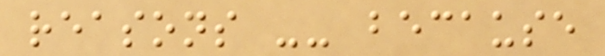reasons -- because
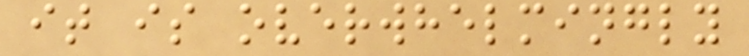it is overwhelmingly
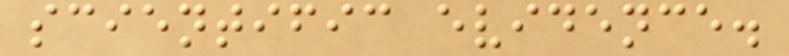scientific evidence.
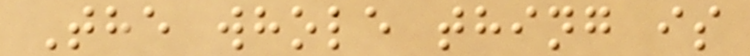The whole thing is
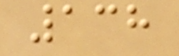138
